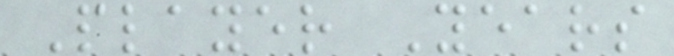Player Years
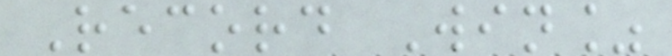Record Win%
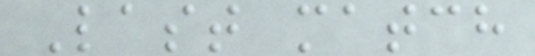Last match
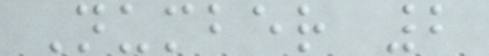Number 2
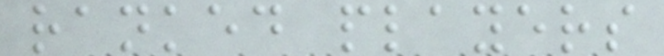ranked players
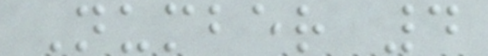Number 4
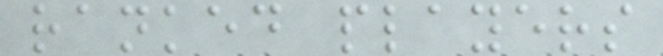ranked players
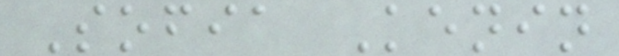Sofia Kenin
